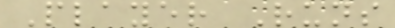Player Runs
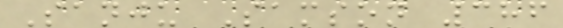Sanju Samson 386
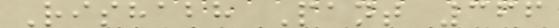Rishabh Pant 366
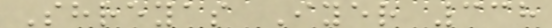Shreyas Iyer 338
